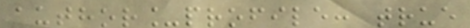author_profile: true
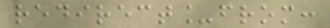redirect_from:
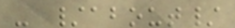- /about/
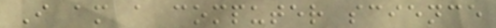I am a computer science
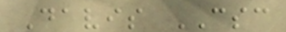Davis CSC
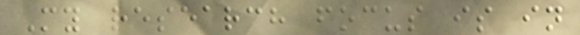My research focus is in
